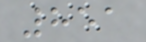851
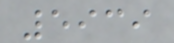5939
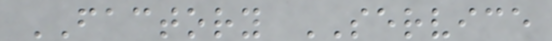FACTORY SERVICE
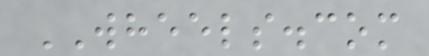WHEELS.com
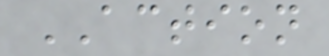ACTION
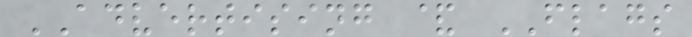ADVERTISING & FLAGS
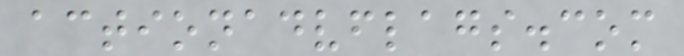actionadvflags.com
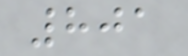801
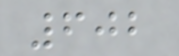602
